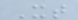Xt
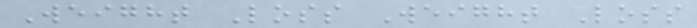Weight Loss Weight Loss
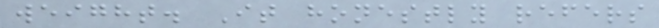weight. It honestly refers
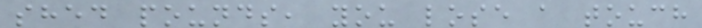shed pounds, you lose a touch
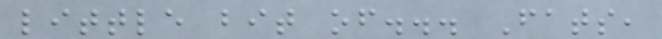little bit of... Fats,
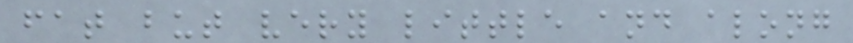fat but very little and along
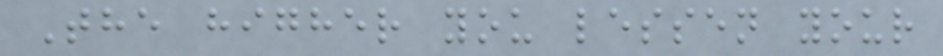The higher you lessen your
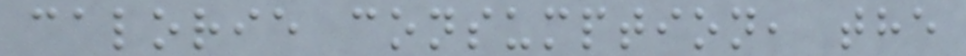calorie consumption, the
